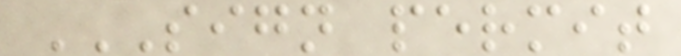SIGN PERMIT
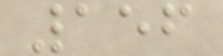156
